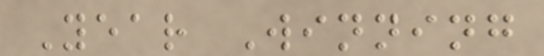Year Winning
